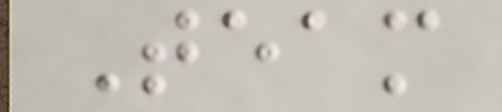Team
